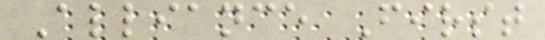Alliance First
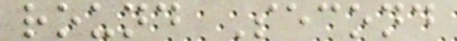round Second
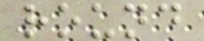round
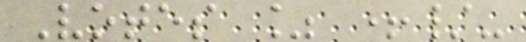Votes % +/-
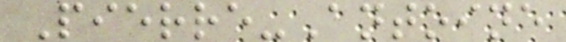Pierre-Antoine
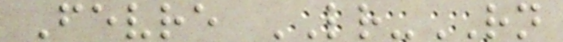Fevre LR-RN
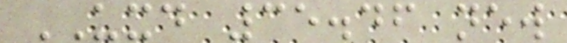UXD 35.46 new
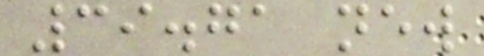39.71 new
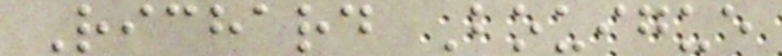Richard Bouigue
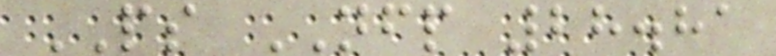PS NFP 28.81
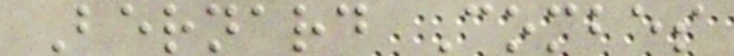Bernard Combes
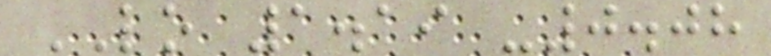LO 1.19 -0.08
